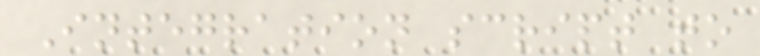Integration script to
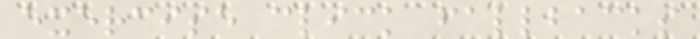exercise click fallbacks
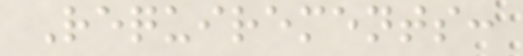Requirements:
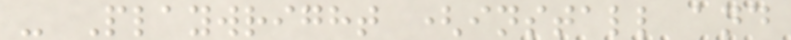- Playwright (install and
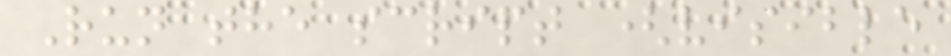Run the script (visible
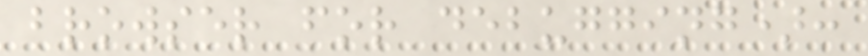browser for debugging):
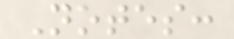Notes:
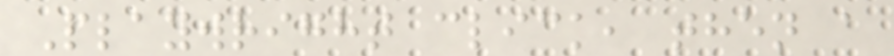Playwright click, then a
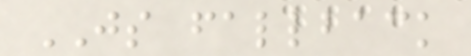JS fallback
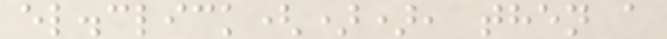el.click()), then a
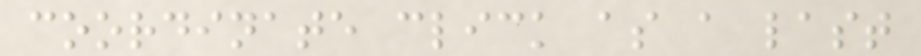coordinate click as a last
